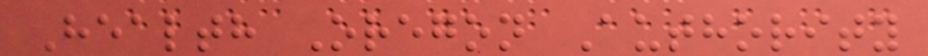Health Oregon Authority
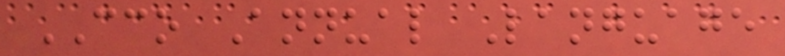CCO Annual Language
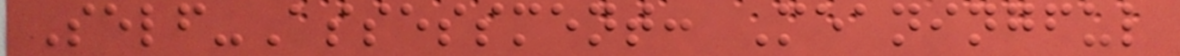Self-Assessment: Meaningful
